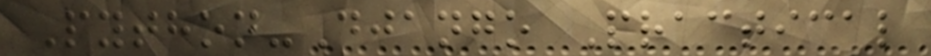Python-Django Practical
